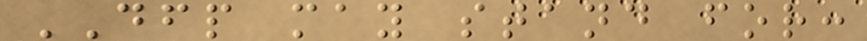DFP may stand for:
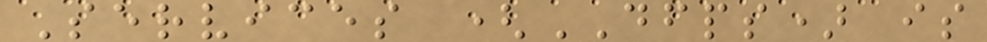Services (DFPS) is
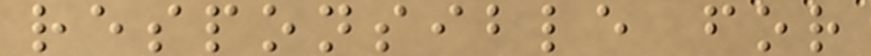responsible for
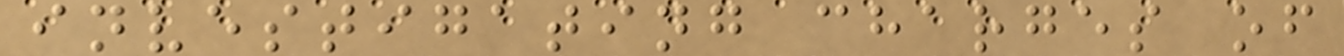investigating charges of
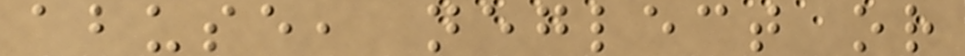abuse, neglect or
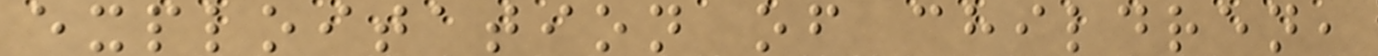exploitation of children,
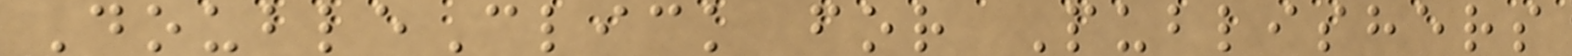DoubleClick for Publishers
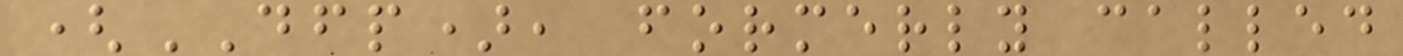(DFP), formerly called
